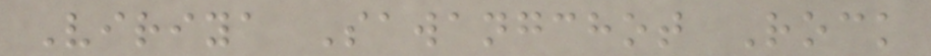Viriya Sawangchot Rock
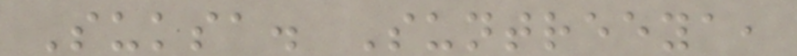Suksa. Suntreeya,
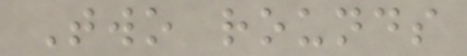Two rounds
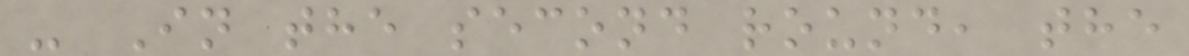- In the second round, the
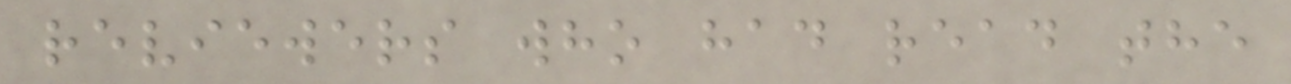reviewers who had read the
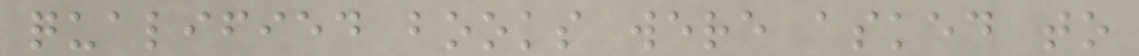qualified books were asked to
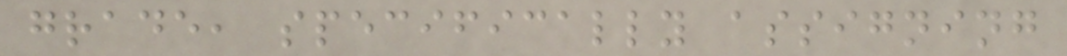grade, specifically assigning
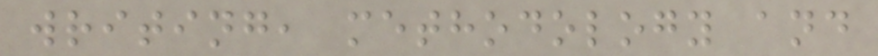writing, methodology and
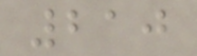210
